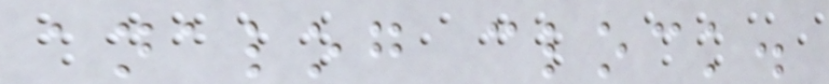analog clock.
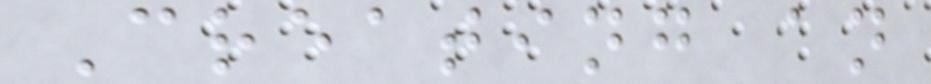Creating an
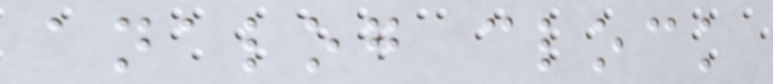analog clock
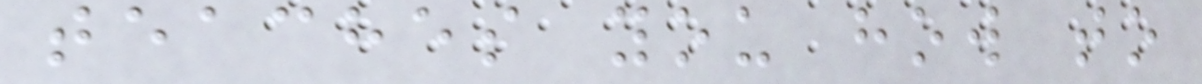teaches you how to
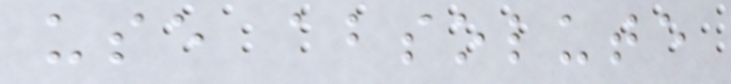use absolute
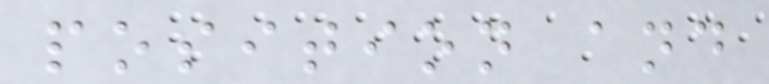position and
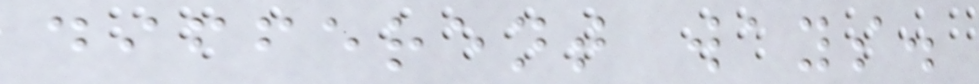different ways.
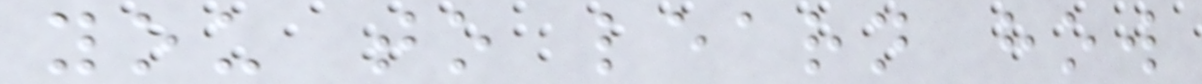you to learn how
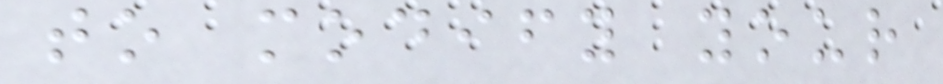to modify your
